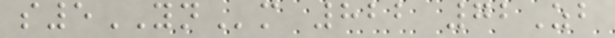s5YNm 822 72Zb
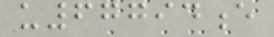u67794e
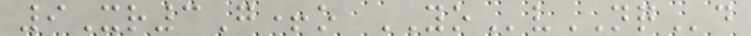9Xr3G+o YOvNQd
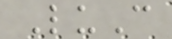LuC
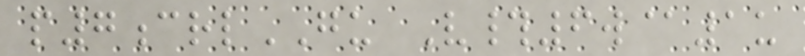p7crlGU V#6w@1u
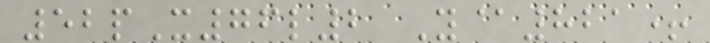52pX76l2 Y@821+
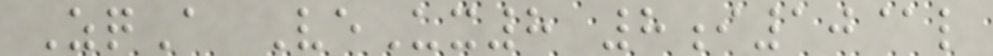ZqA VeUx8 8i10@l
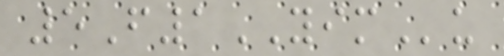5F1YIMu
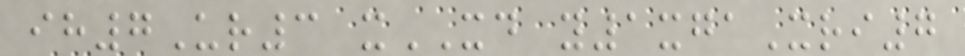ih7Ur3 xXD y1xgaXri7
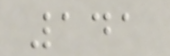141
